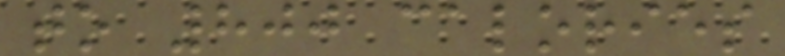to 800 calories
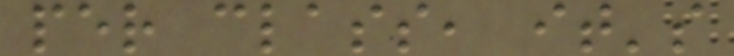per class, it's
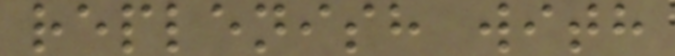replenish with
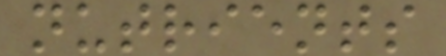nutrients
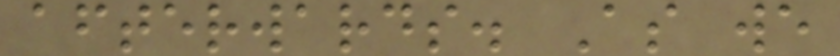afterwards. As we
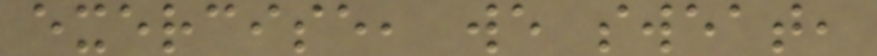exercise, we sweat,
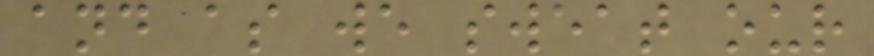and as we sweat our
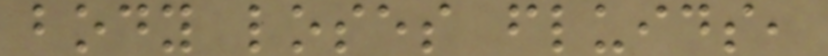body loses fluids,
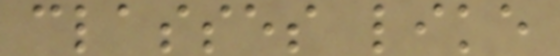classes like
